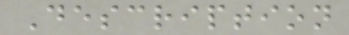Description
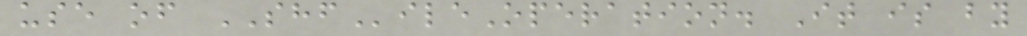use of SHFileOperation. It is by
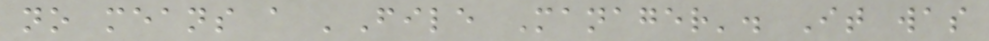no means a 'File Manager'. It was
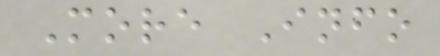More Info
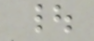|
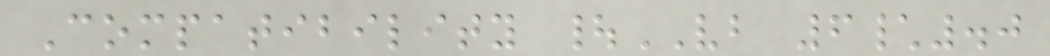Compatibility |VB 6\.0
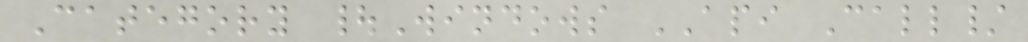Category |Windows API Call/
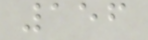156
